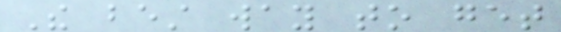The best way to get
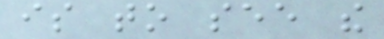is to see the
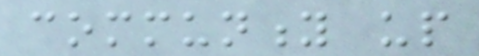community up
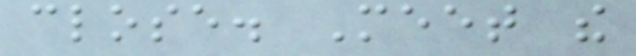close. Meet the
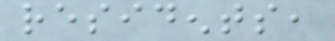residents,
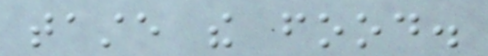taste the food.
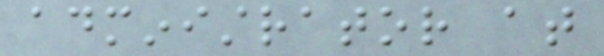administrator at
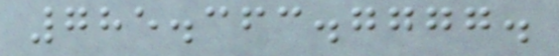785.363.7777.
